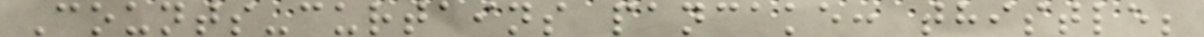Counts-curtains pancake: thistle;
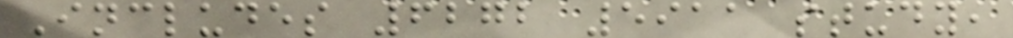Includes 6272 5911 study,
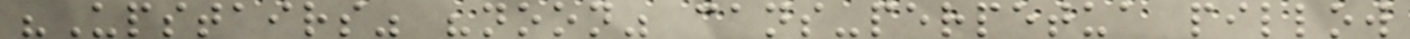"Upstairs" "noon" cans-perpetua pillow
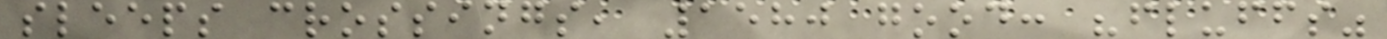sleeps crossings, 1580 good: "fluffs"
